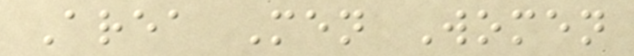Area Men Women
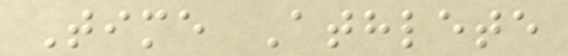Time Athlete
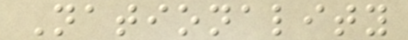Nationality
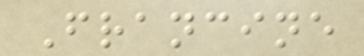Francine
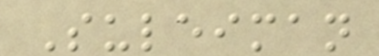Suleiman
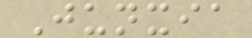Junxia
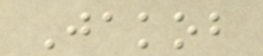Jakob
